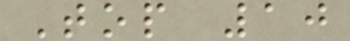Top 10
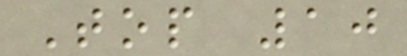Top 10
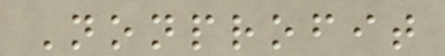Nonprofit
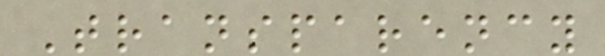Transparency
